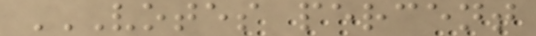VOTES PERCENT
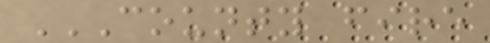COUNTY FIRE
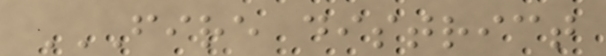FIRE DISTRICT
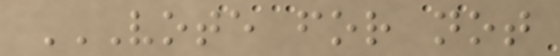VOTE FOR NOT
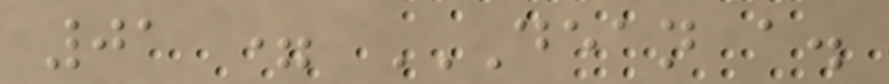01 = DEAN A.
